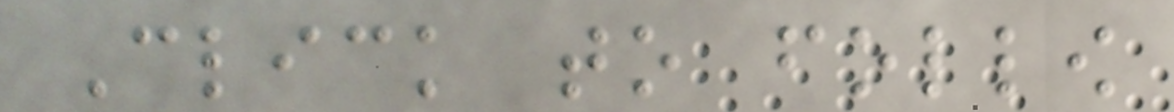Click to follow
